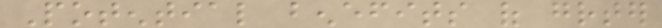Potential benefits of greater
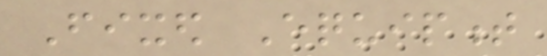Fixed Equipment
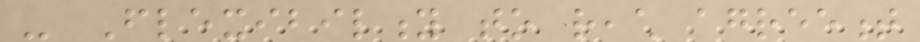- Flexibility to reach agreement
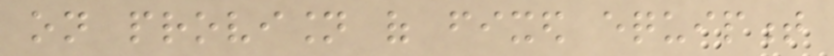on provision of fixed equipment
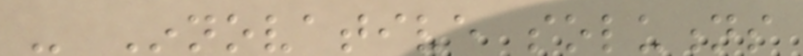- Innovative solutions
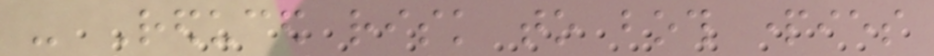- Reduced risk to both parties
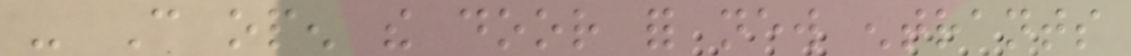- Can open the door for new entrants
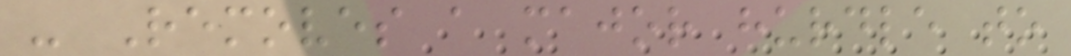- Removes a major hurdle to
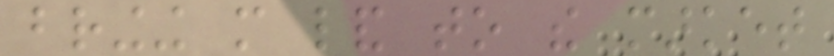bringing more land to the market
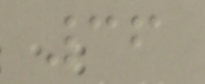36
